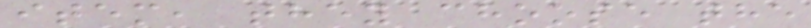item, they choose the
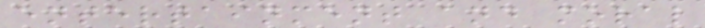entertainment and moral
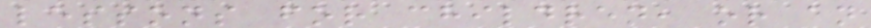lessons for children, or an
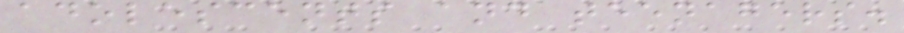adolescents and teenagers.
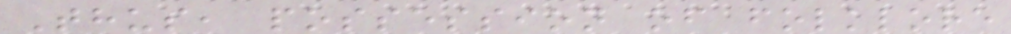Thus, possession of folklore
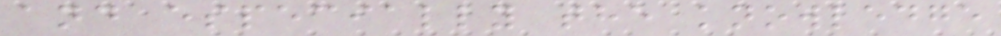and especially the knowledge
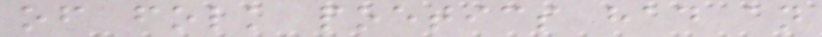of folk poetics had an
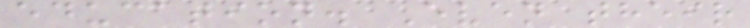education. Even their
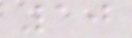10
